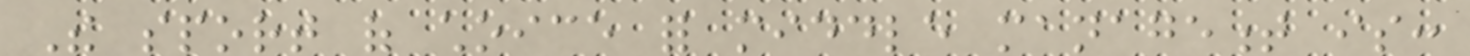The sport of choice for middle management is:
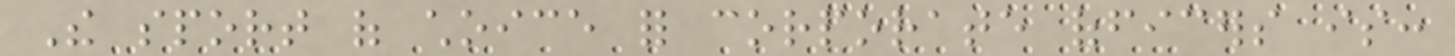The sport of choice for corporate officers is:
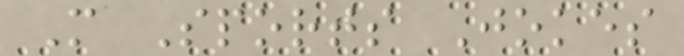More Sports Jokes
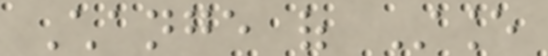Change of Stance
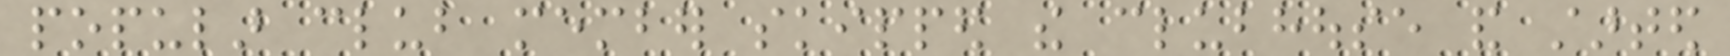popular club member skipped the clubhouse and started
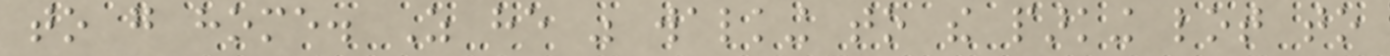to go home. As he was walking to the parking lot to
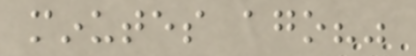minutes ago?"
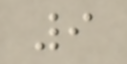9
